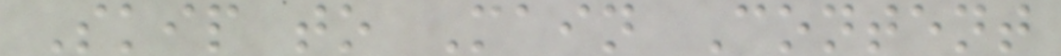Skip to Main Content
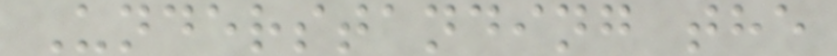Understanding the
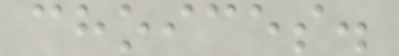choices.
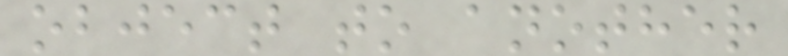object to another
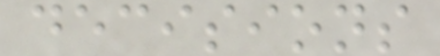decisions
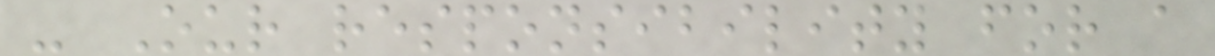- Our responsibility for a
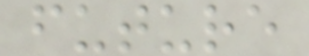future
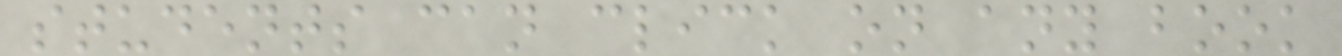students can click on any book
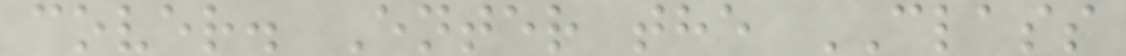cover. Enter the CLASS
